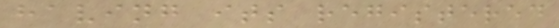having its registered
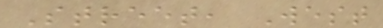Street, West
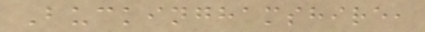Buckinghamshire,
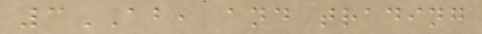3AB, and trading
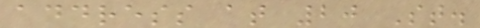address at 20 St.
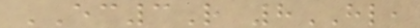EC3R 8HL,
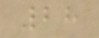28
